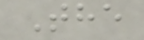The
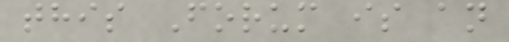this Forum is an
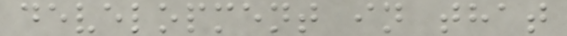development in that
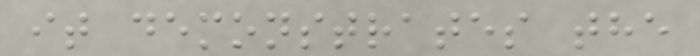it demonstrates the
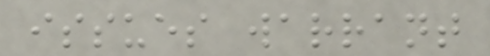issues warrant
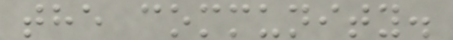the community.
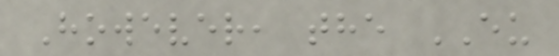However, the EU
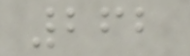262
